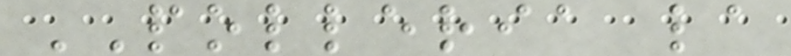POLLERIA la
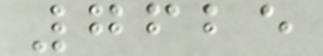7625
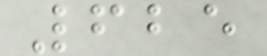625
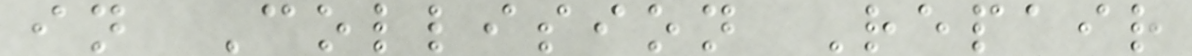in Collision Repair
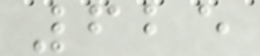625
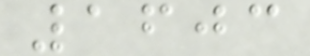1603
